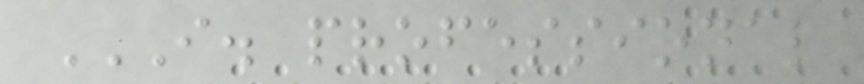I. PROFESSIONAL
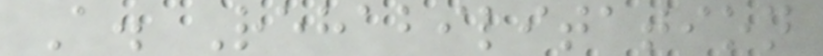A. Rehabilitation
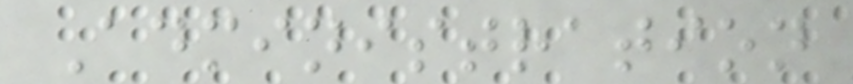Administration
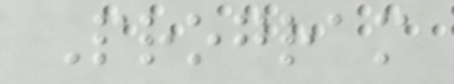Program
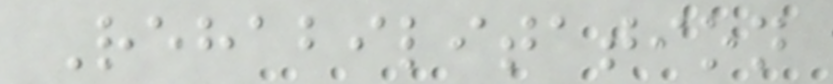Rehabilitation
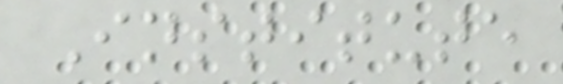Institute
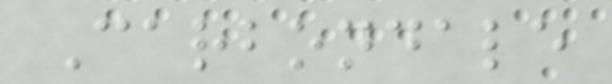Carbondale
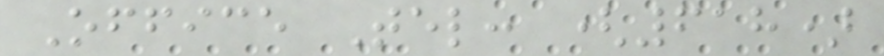Office Tel: (618)
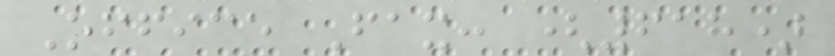Office Fax: (618)
